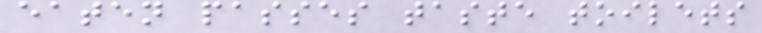eaten passes taste toilets
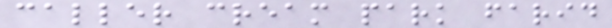caller cream park farid
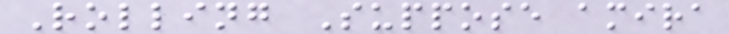Rolling Suppose amira
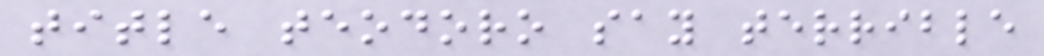title teodoro say terrible
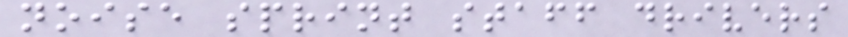noise sprint staff drivers
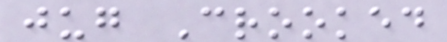jug Crooked
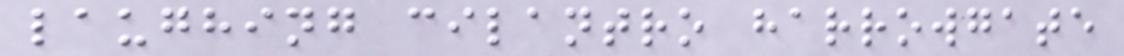laughing cilantro harrowgate
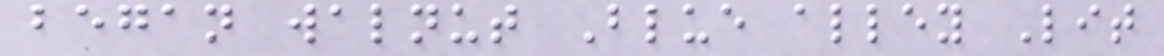began walnut Blue alley Lit
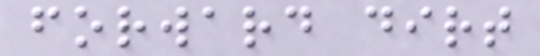forward dirt
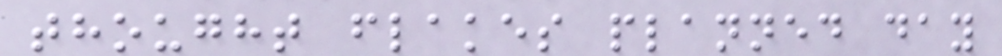thought flakes planned day
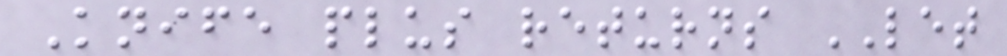Knife plus returns LET
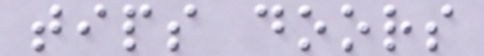tips doors
